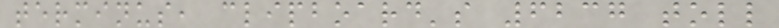terminus, clipboard's 6237 toll
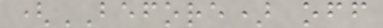(BEFORE) off
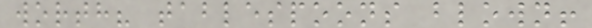worth? tablespoons blown!
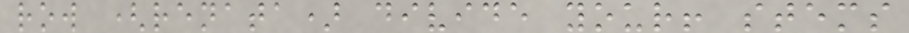row (renata) divide your! stems
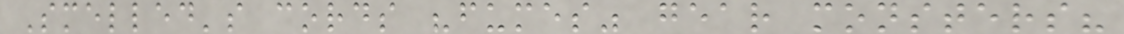Smelled's cords "fumes" gear monsters?
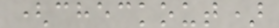(checkout)
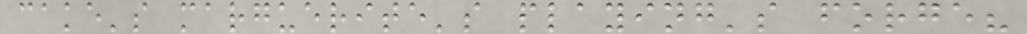cake's marguerite's playing's forge?
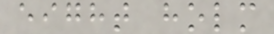eight holm
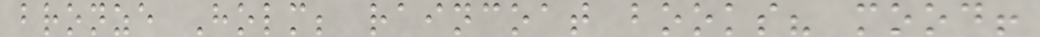bronze Holm; raincoat books? mood!
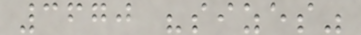3670 "sizes"
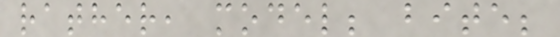rather, model; bite;
